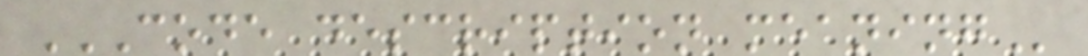CODE DESCRIPTION MEANING
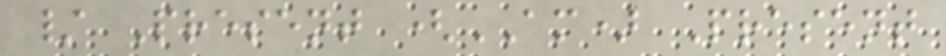/ Present (AM) Present
